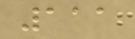111
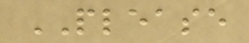PLEASE
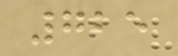725
